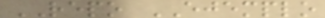REPO EJEMPLO
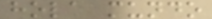hola mundo
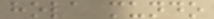hola mundo
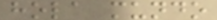hola mundo
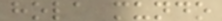hola mundo
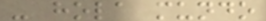- hola mundo
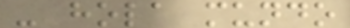- hola mundo
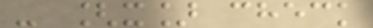- [x] check
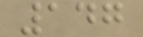147
